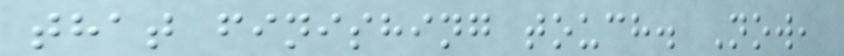that finishing touch. Now,
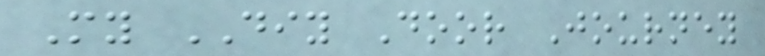My DIY Door Journey
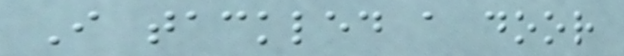I tackled a door
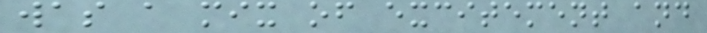was a mix of excitement and
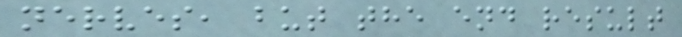nerves, but the end result
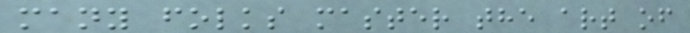many folks master the art of
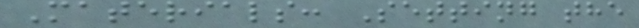Materials: Setting the
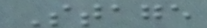Stage
